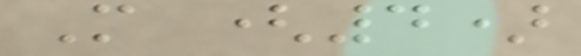M (4)
